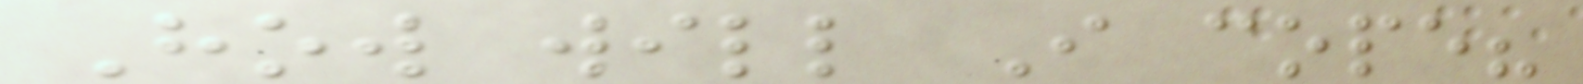How will I cope?
